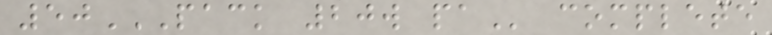50PACK 20W PA complete
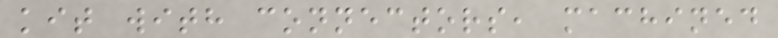kit with connectors, machined
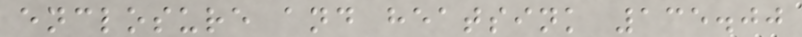enclosure and heatsink 135.00
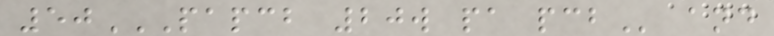50PAPCB 20W PA PCB and
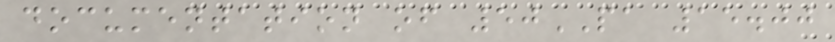documentation of 50PA 15.00
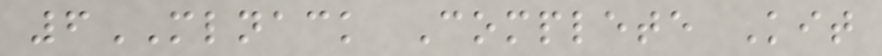6MLNACK Complete Kit
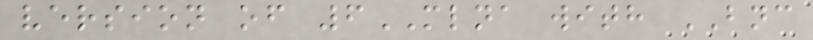version of 6MLNA with BNC
